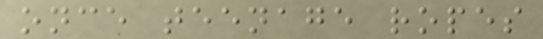once teenage ropes
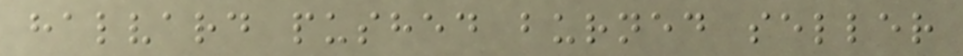halvard pushed burned seller
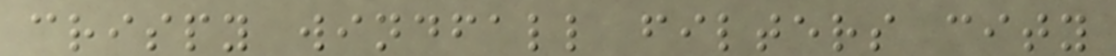crispy windfall filters city
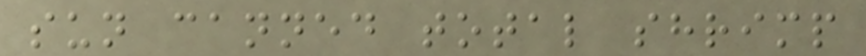sun canned total shrimp
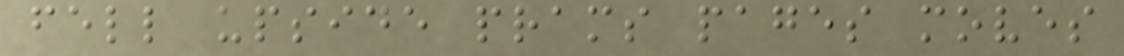fell upside prams pages moves
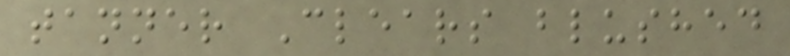tanner Clears blushed
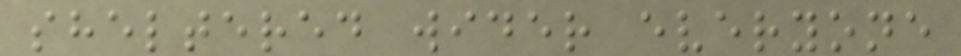sheltered wider everyone
